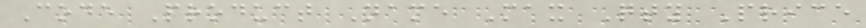Code Product Name Max Qty Price
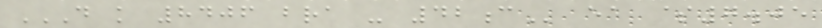D K 8406 BRA - 42C ea $7.05
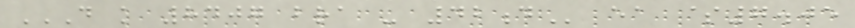D K 8407 BRA - 42D ea $7.05
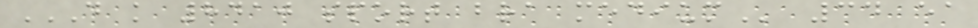D K 8410 SPORT BRA MEDIUM 34 ea
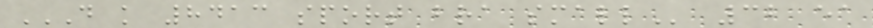D K 8413 SPORT BRA SMALL 32 ea
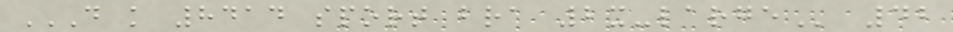D K 8414 SPORT BRA 2X-LARGE 42
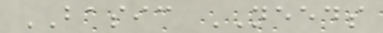BASIC NEEDS
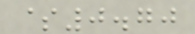$0.70
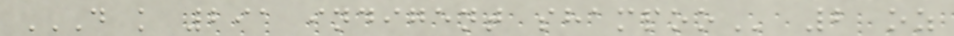D K 291 INDIGENT SHAMPOO 2 oz
